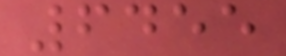6455
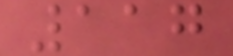117
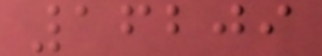16209
